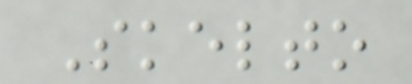Skelto
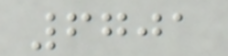6701
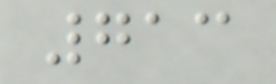713
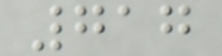717
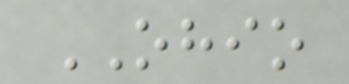OHIO
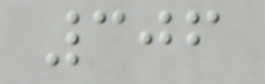306
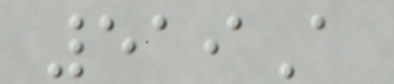519A
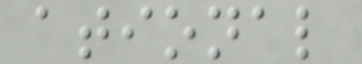ational
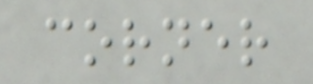corner
